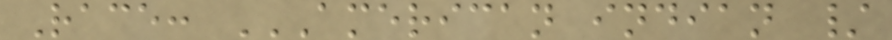Race: AMERICAN INDIAN /
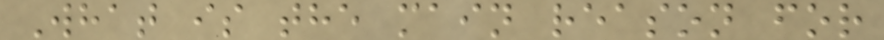What is the main reason for
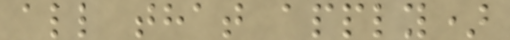all that apply)
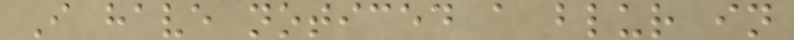I have noticed a blur in
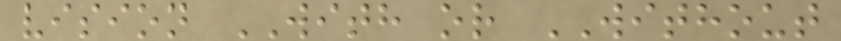vision WITH or WITHOUT
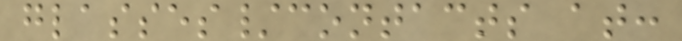glasses/contacts at:
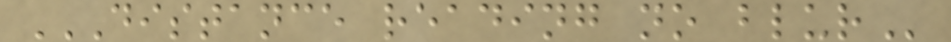DISTANCE READING NO BLUR
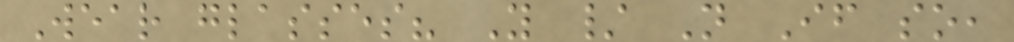Wear glasses? Y / N If so,
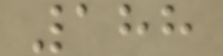188
